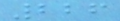226
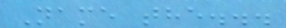Name the...
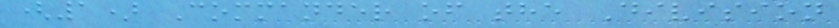(1) Commander of the Division
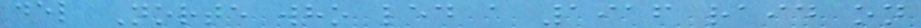del Norte who led a 1916 raid on
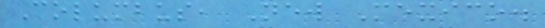Columbus, New Mexico.
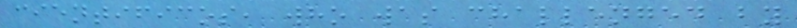cientificos, who was challenged by
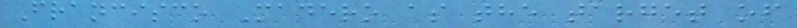Francisco Madero as the target of
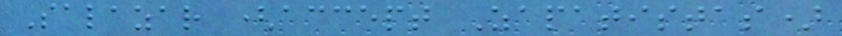Salazar (accept Zapatistas)
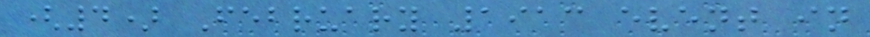(4) February 1913 event in
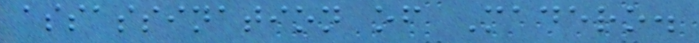assassination of Madero.
